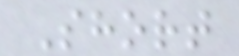Short
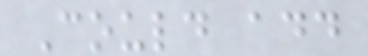Could add
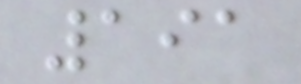191
